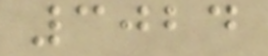3024
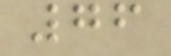76
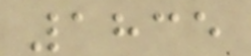1835
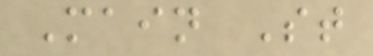Main St
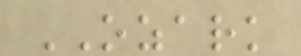OZARK
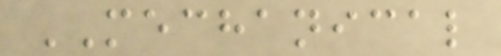MECHANICAL
